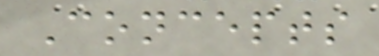Concepts
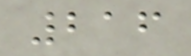216
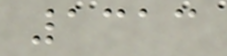1313
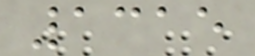1315
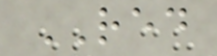RED
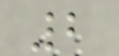2
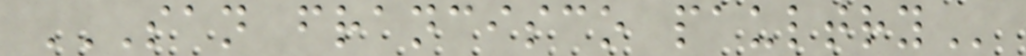SAN FRANCISCO PAULTRY
